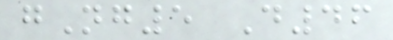gNg5 D46
